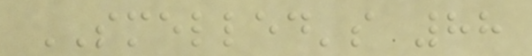SMELLED's 88
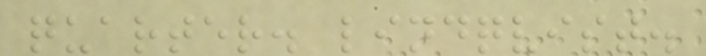quarter. lindqvist.
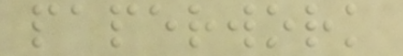paperwork
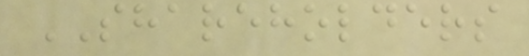SHAREHOLDERS
